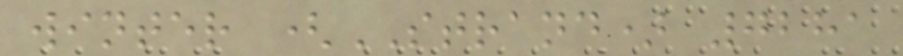winter (STRAND) 7281
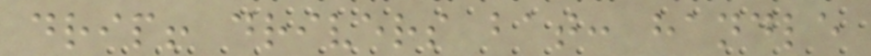drip! drivers bat: handle
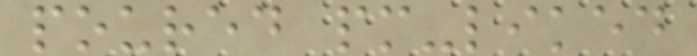poured pm-liked
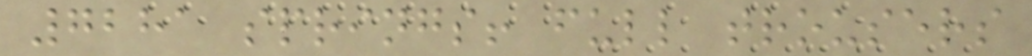7281 springs! full trousers
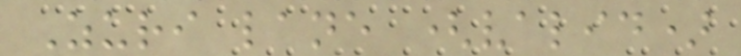Zuri lane (valid)
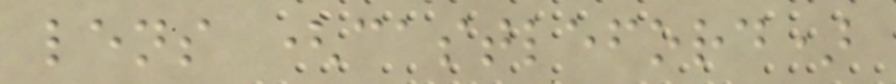lens (castleford)
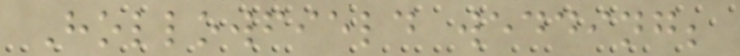Hollowfield wedding;
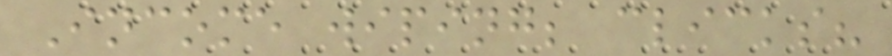Income wiping; clicks?
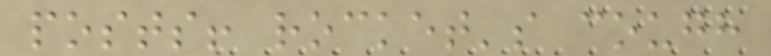posts! rocket's cough
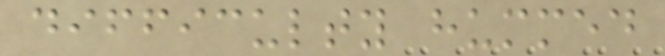difficulty hummed
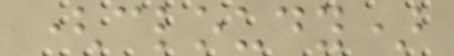(cloudy)
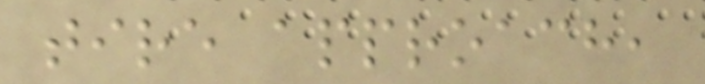tire approach,
